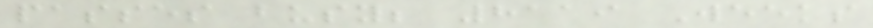passes busy; 8119 Weeks
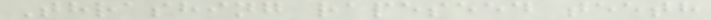Thrashing rapeseed teeth
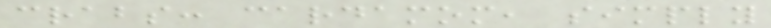crabs: cardamom, simply
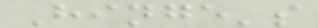Hinge's
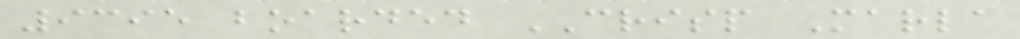9395 boarded CRISP Marla
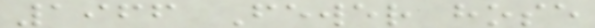1966 Fewer hose
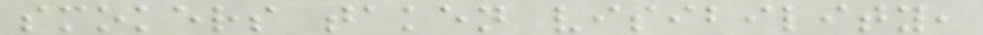smokers taken visibility,
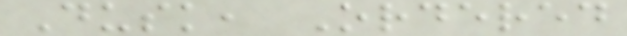Dusk, Ordered
